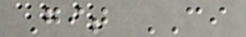Git CI
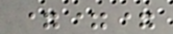===
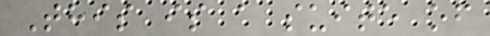This is a suite of
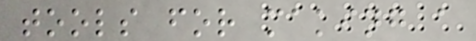tools for making a
